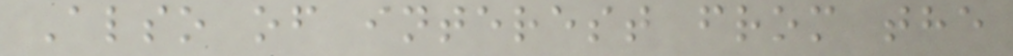Also of interest from the
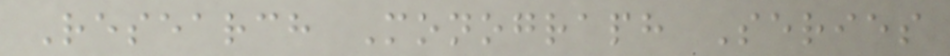Research Monograph Series
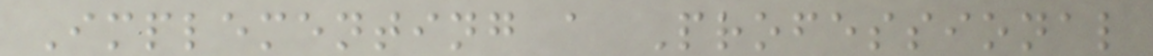Implementing a Professional
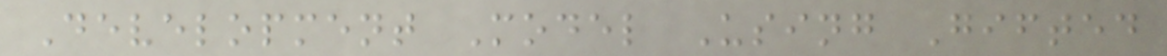Development Model Using Gifted
